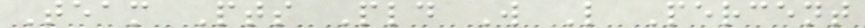Team Pts Pld W L Percent
